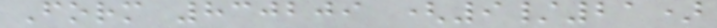Form 830209 (9/21)
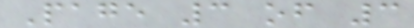Page 3 of 3
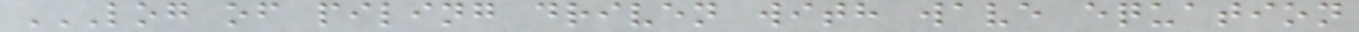LOG OF PILING DRIVEN WITH WAVE EQUATION
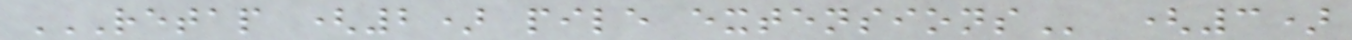RETAP (2) PILE EXTENSIONS (3)
